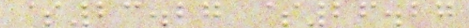$23.27 $26.27
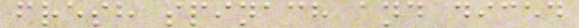fresh spinach and diced
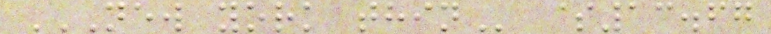NEW YORK THIN $13.67
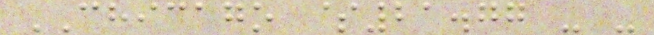CHICAGO $21.77 - -
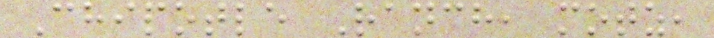Chipotle Ranch, motz,
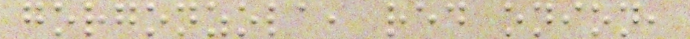gorgonzola, red onion,
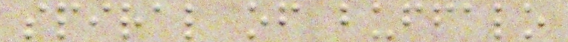spiral of buffalo
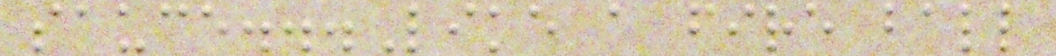sauce...Like a fire ball
